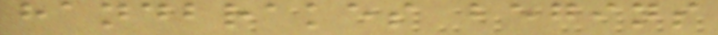handbrakes begins
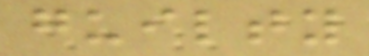guilty
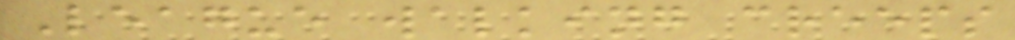League walking creeps
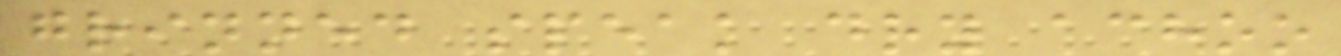grinned speak dry achoo
